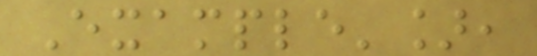Example'],
